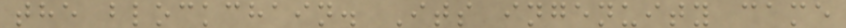the blockchain. Its ingenuity came
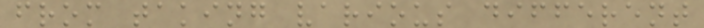from taking various different
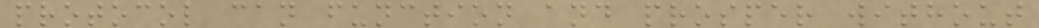protocol can function and prosper without
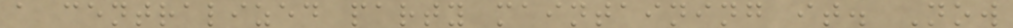a centralized party maintaining it. Now
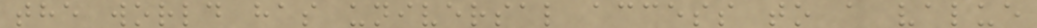the world has universal access to a value
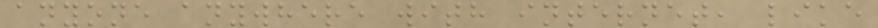anyone anywhere with internet, like
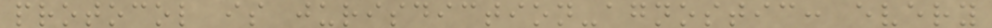protocol is jurisdiction-agnostic: every
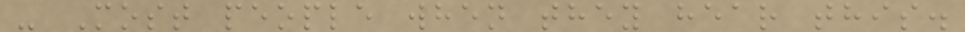- Most people when they hear this.
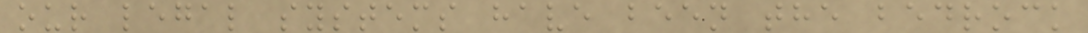our legal systems have been the bedrock
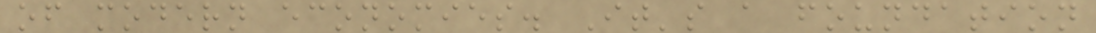of modern economies. It's a foundation
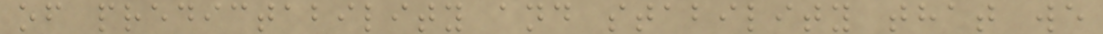of predictability and stability that we
